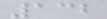132
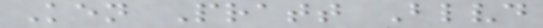Ken Pratt Blvd
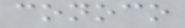conoco
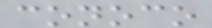conoco
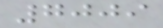7009
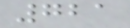721
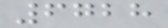6728
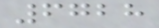6728
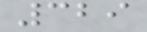329
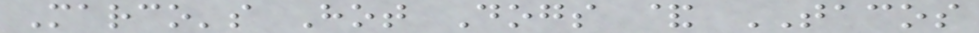Marco's Hot Dogs & TACOS
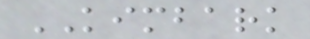KIMBARK
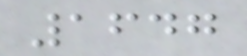1647
